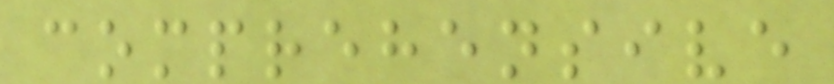comprehensive
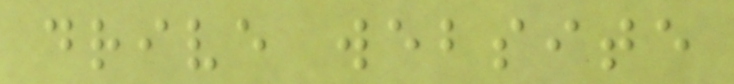drive website
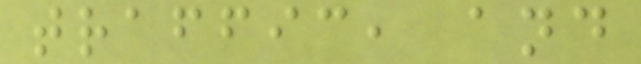traffic, and
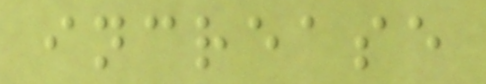increase
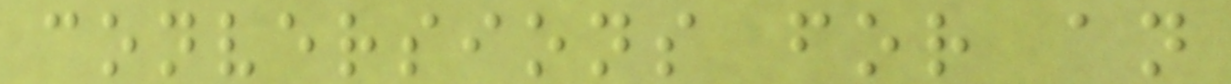conversions for an
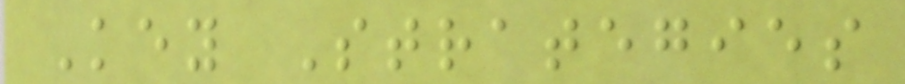Key Strategies
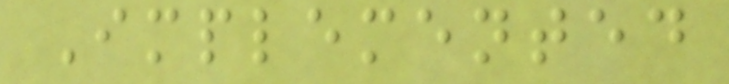Implemented
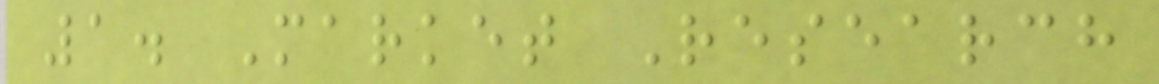1. Market Research
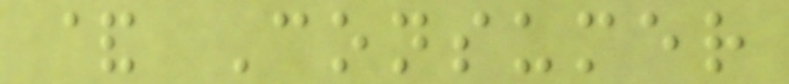& Consumer
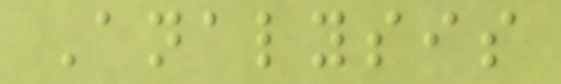Analysis
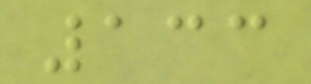133
